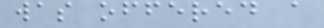was offered a
